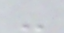-
